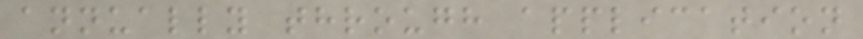annually through application
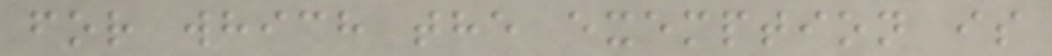for which the exemption is
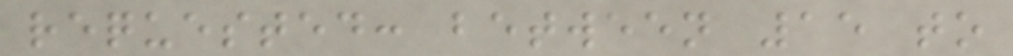requested: between 15 to
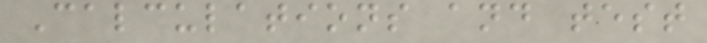Calculations and test
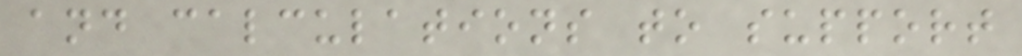and calculations to support
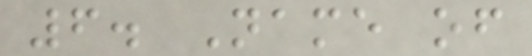6. Name of
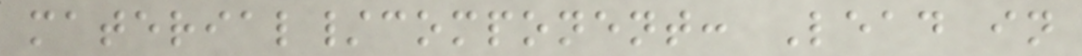material/component: Lead in
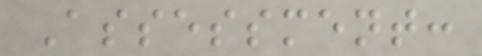Assessment:
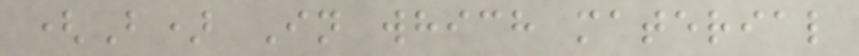(B) In which material
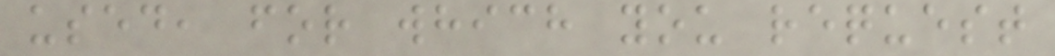used, for which you request
